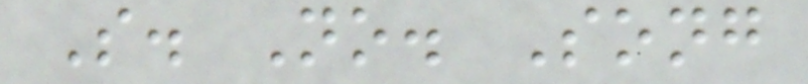S. No. Song
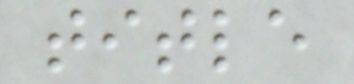title
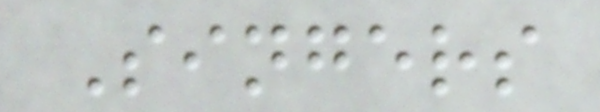Singers
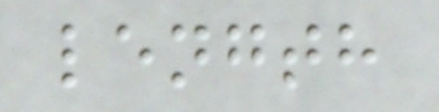length
